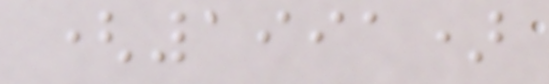(1991)
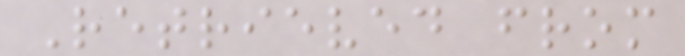Retrieved from
